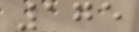175
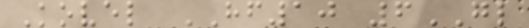Kovel HF10 6GL
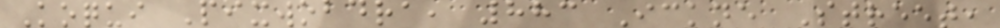Koqui Pixwobdra, 883 Ickne Street,
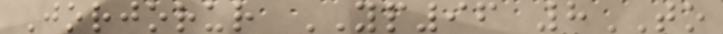Jorjorur YP96 8TO
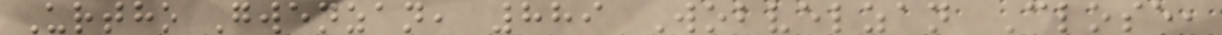Urtho Gwenzan, 889 Wobvelzan Close,
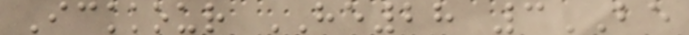Ickkour HE28 3BE
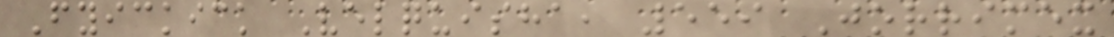Fyickick Velquisha, 559 Jorrimex
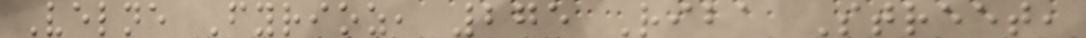Velne Fyrioz, 275 Riba Street,
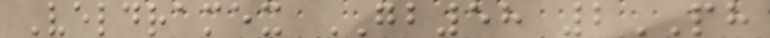Veldramex GB58 2PH
